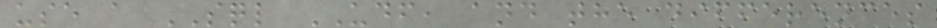use a SQL UDF, and the differences
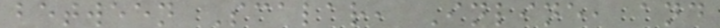between Scalar, Inline, and
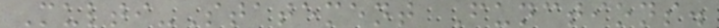Multi-Statement Functions.
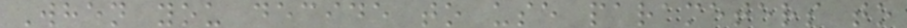When you decide to use parameters to
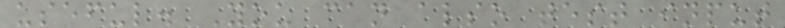useful. You can also test input
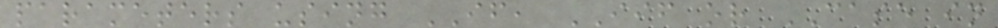parameters using IF, IIF or CASE in
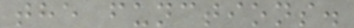the functions.
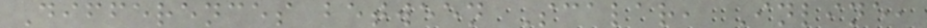Differences between Scalar, Inline,
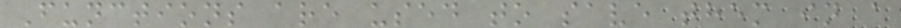Functions are used to save them in a
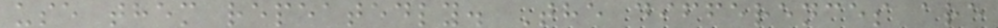use them repeatedly. The differences are
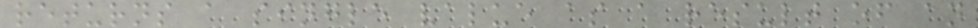returns a single value as a result of an
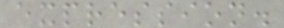expression.
